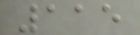115
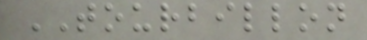TOURBILLON
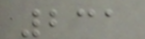231
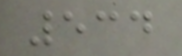534
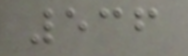536
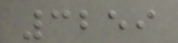3259
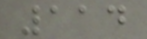114
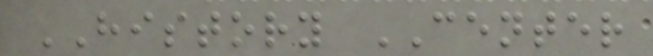HISTORY CENTER
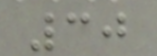30
